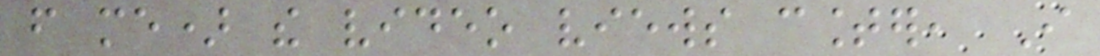from me) the video views counter, I
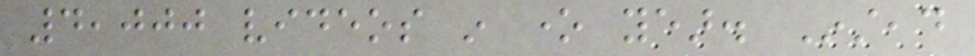4,000 videos in one year. Instead
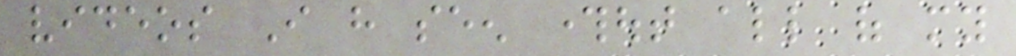videos I have seen throughout all of my
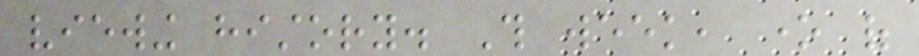viewing history. This week, one of
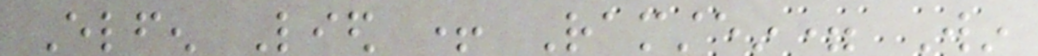Elfen Lied + Ramstein= Win
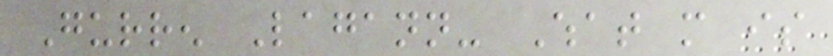Gurren Lagann- What more is
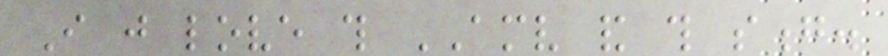I just love this AMV and this song.
